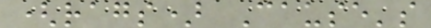(rags) Cause's
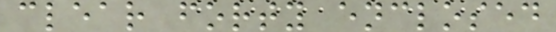clear forty enclosed
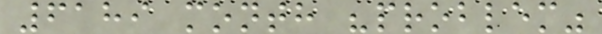6189 month "problem"
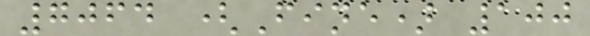7064 (Fine) 100
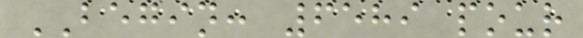BEGIN: 6589 pour
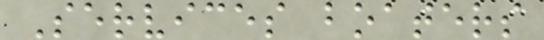Services boaters
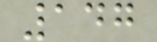147
